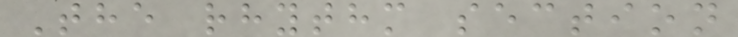The rhythm section
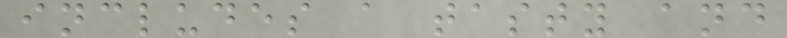includes a tasty and
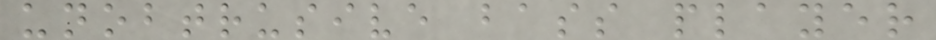unobtrusive bass player
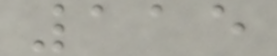115
